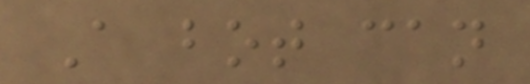A bot can
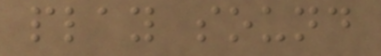play sound
